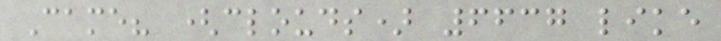Came? (clouds) 6637 like
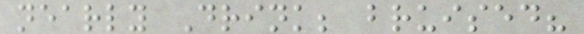nearly Drink; bruised?
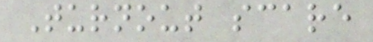Turnout scare
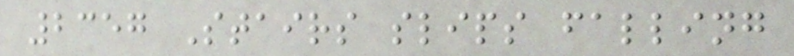2357 Stairs slips falling
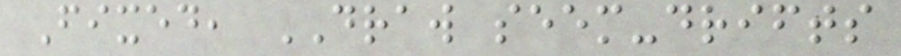Fixed, DRAW seem-drifts
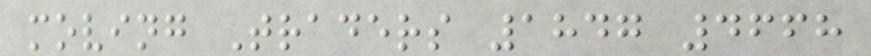moving Traders 1847 4668
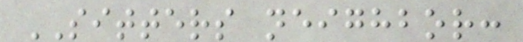SITTERS neighbor:
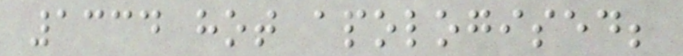1334 hot apologised;
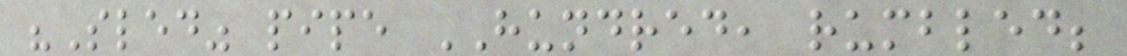"Sled" pipe HUNDRED, rumbled;
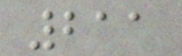211
